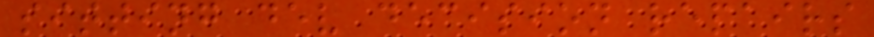sitting dev decision repairs
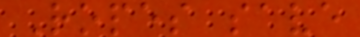Ropes save
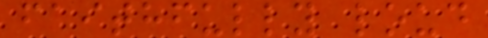faithfully loud
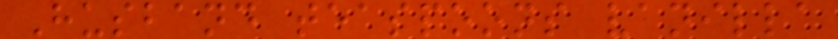Husband teaspoons vanilla
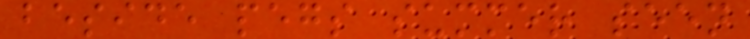beside pegs summer seen
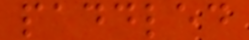paddled
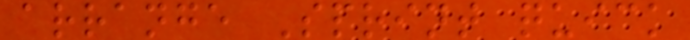arrange Sprint quick
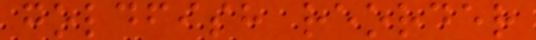goldfish reorder
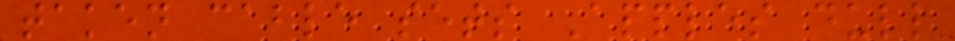taken cable sets Apples dull
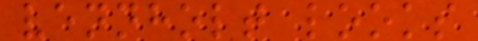vennholt looks
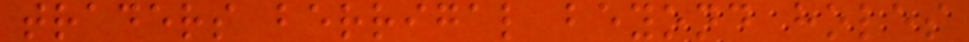traders berrigal beyond holes
